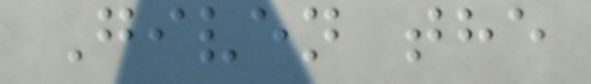Given the
